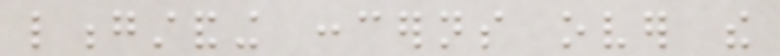longstanding concerns over the
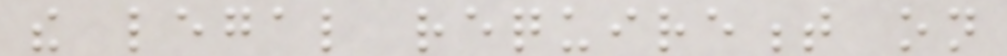the legal requirement on
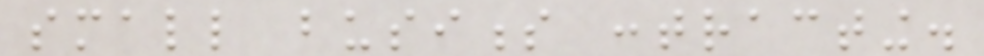small business contracting.
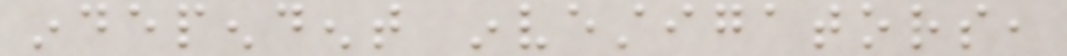independent investigators,
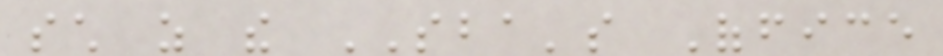such as the SBA's Office
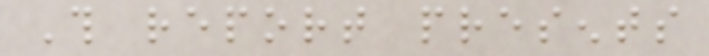This report presents
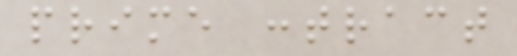prime contract
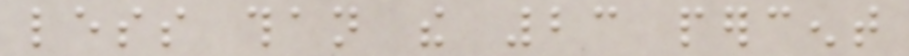less than the 23 percent
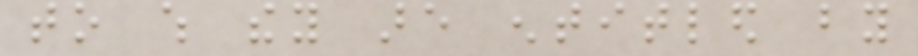to which they are entitled by
